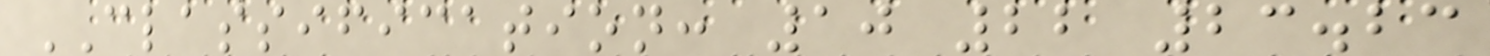CLASSIFICATION: 10 22 23.23
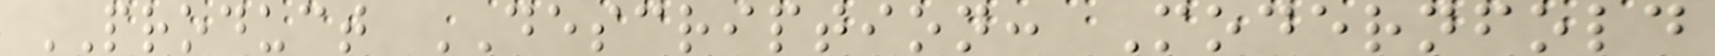PRODUCT DESCRIPTION: Modernfold
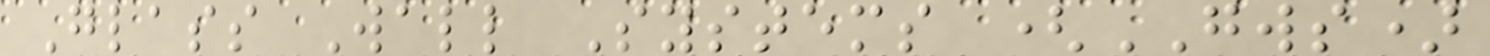Glass Wall Systems (GWS)
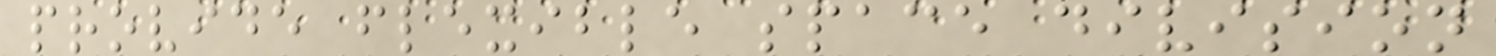provide flexible space division
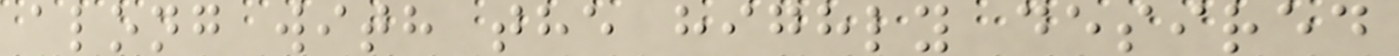along with the highly desired
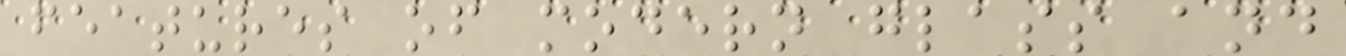features of modern glass and
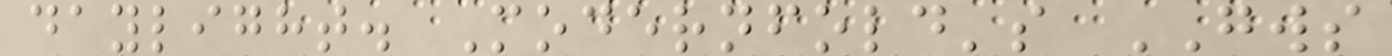daylight. Modernfold's GWS
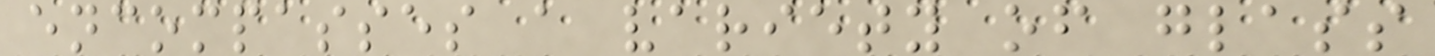encompasses a variety of glass
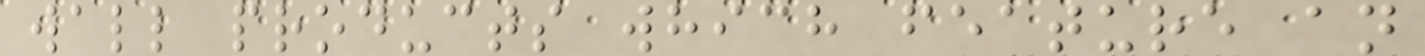wall products which feature an
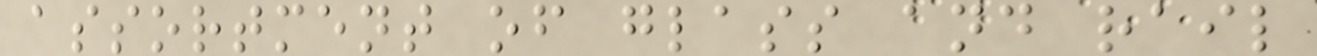assortment of glass and rail
